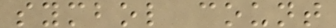symbol count
